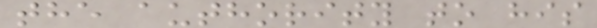the authority to his
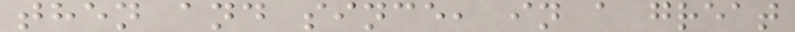then and since, in a great
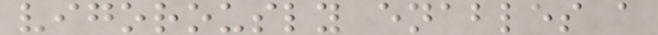vigorously enables a
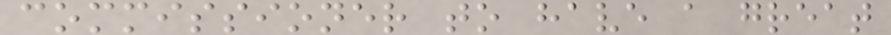commissioner to have a great
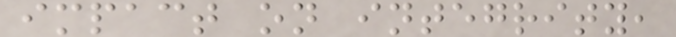impact on integrity,
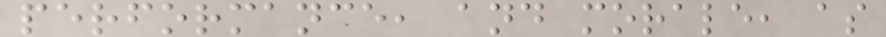performance, and morale, as
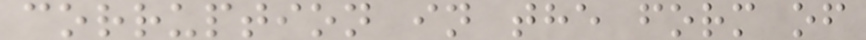corruption in the form of
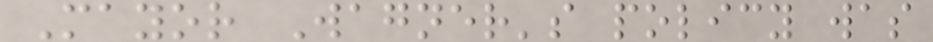Mayor Wagner's policy was
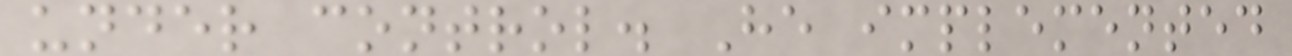under control. He implemented
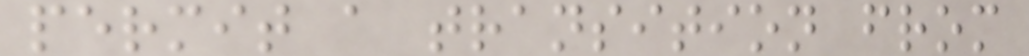permit a transition from
